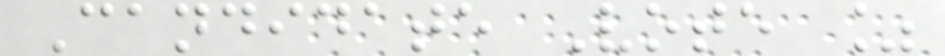Candidate Vote %
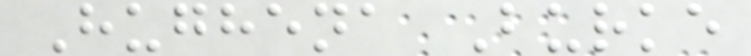Hughena Burke
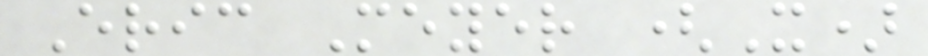Eric Meyer (X)
